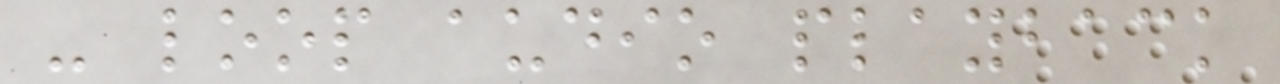- loop audio playback
